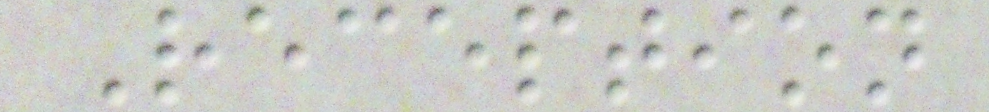Reception
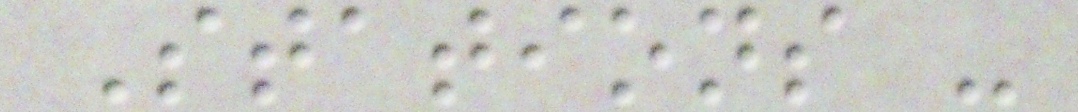Stations -
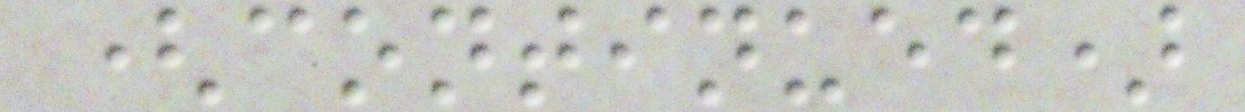(continued)
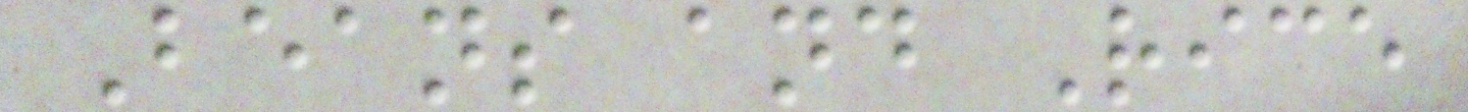Beans and Rice
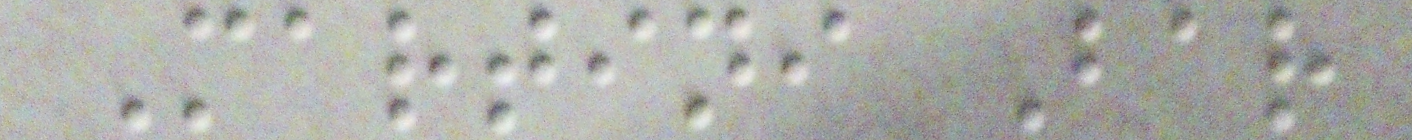Martini Bar
